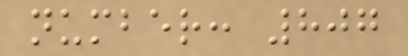number: 807
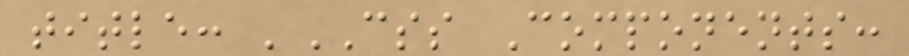title: 'CSS Components:
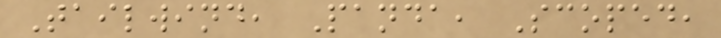Tailwind, Panda, Scoped,
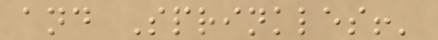and Sprinkles!'
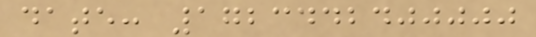date: 1723442400000
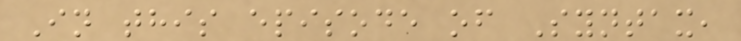In this episode of Syntax,
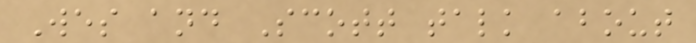Wes and Scott talk about
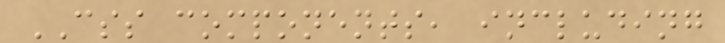CSS components, including
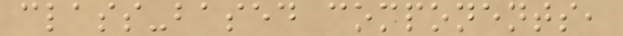class-based components,
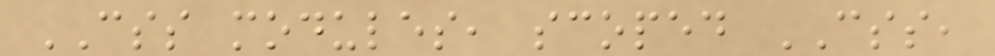CSS modules, scoped CSS,
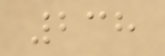238
